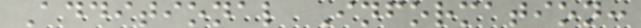Additional Information:
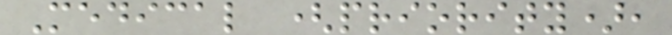Medical (priority),
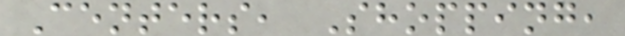Centers, Shopping,
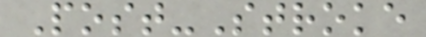Post-Stroke
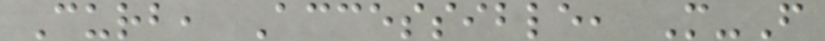Curb, Accessible, M-F
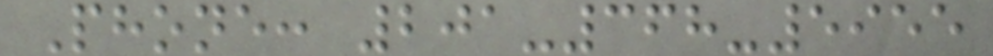Phone: 201-368-5955
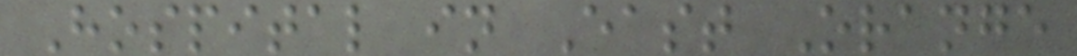Hospital in East Orange
